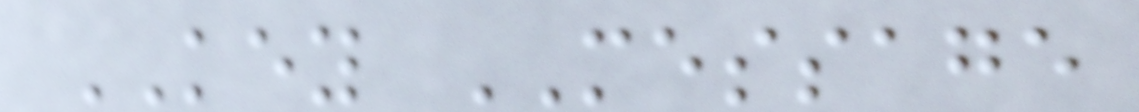KEY MESSAGE
